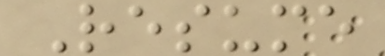Resume
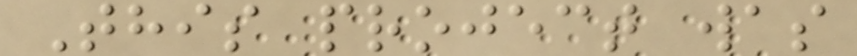This project was
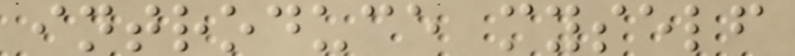introduce myself
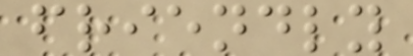friendly
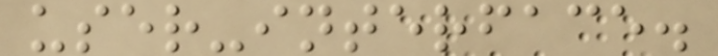user-interface.
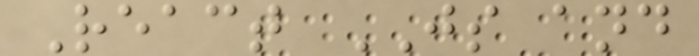React JS and
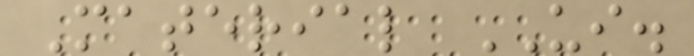Material UI.
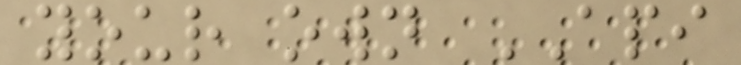your own API
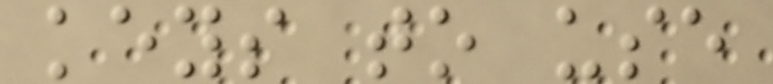keys to use
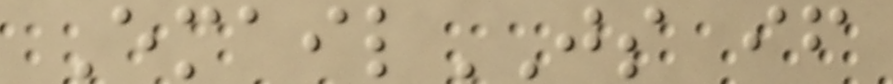EmailJS if
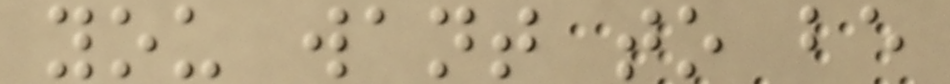you want to be
